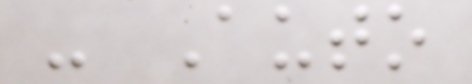- Auto
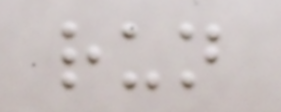run
